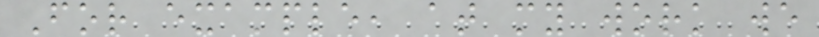For example, at my work we
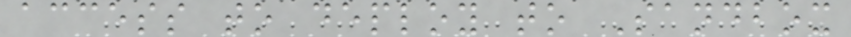access to deploy to Sandbox
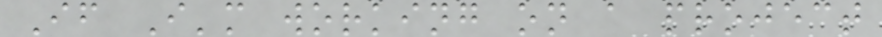If I'm working on a project
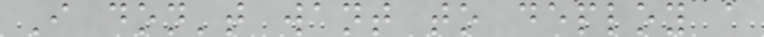I don't want to deploy a
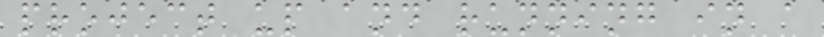project up and running in a
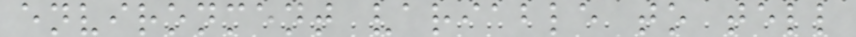environment variable to tell
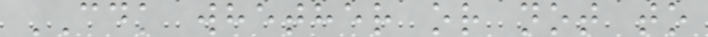CDK whether or not to
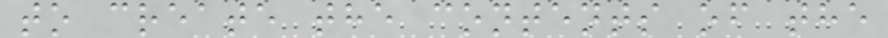to create the contents of the
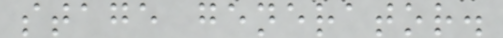stage generator.
